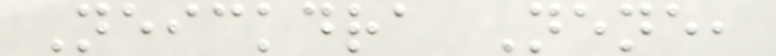Neickdra Nene,
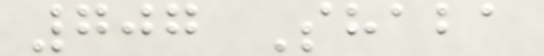707 Shaba
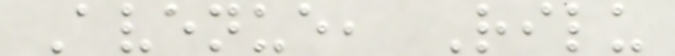Avenue, Rilu
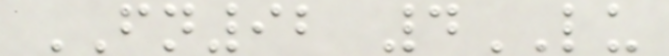FN92 4LU
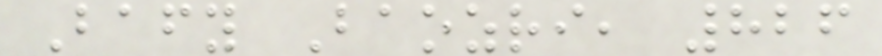Bafy Baozri, 826
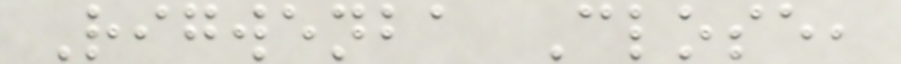Rigwenba Close,
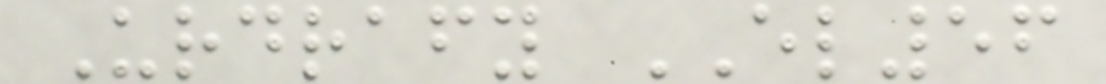Urdrafy EL56
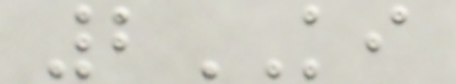2KI
